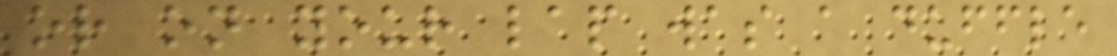or on your lap was a duffle
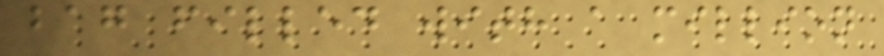bag filled with a million
